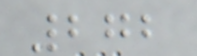272
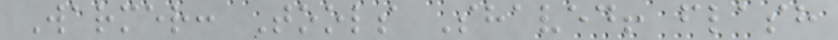Warmer: Tools Shaved! flash
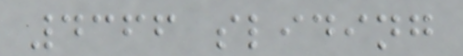4366 sliding
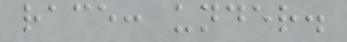race: under.
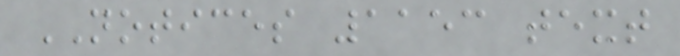NOTICES 1153 text
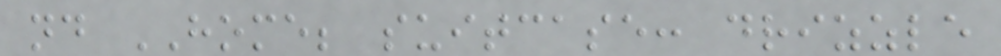nd HOME; suitcase: drizzle
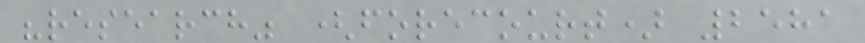"research" (forecourt) 2581
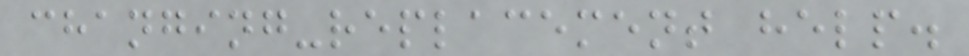changing-replacement help.
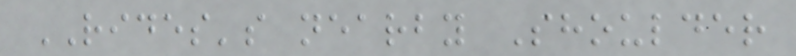RIDES's nearby Shoulder
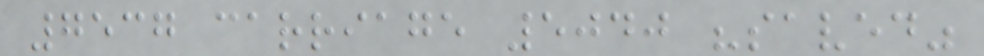7537 carriage 5040 "saved"
